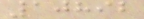10892
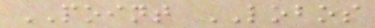POINT LOBOS
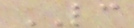LC
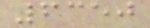6350
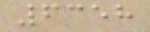6358
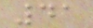41
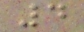4
